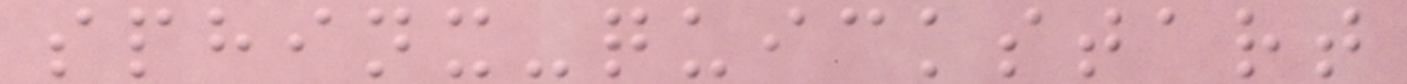sphinx-quickstart
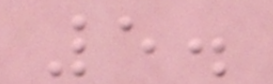5.
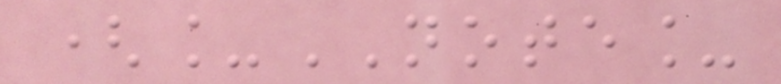(_NOTE_
